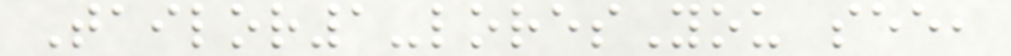Tailor1-loresYou see,
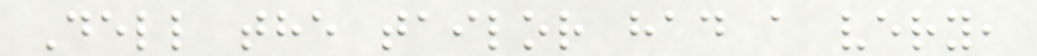Dell the tailor had a very,
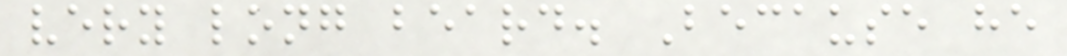very long beard. Because he
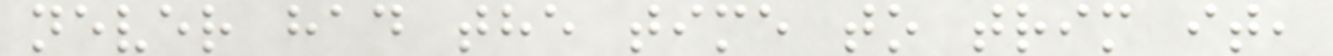never had the time to trim it,
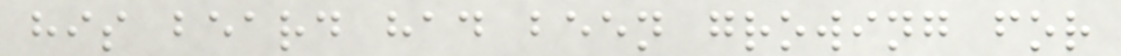his beard had been growing for
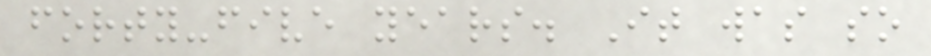forty-five years. It was so
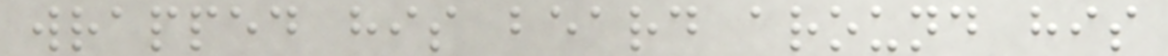wrapped his beard around his
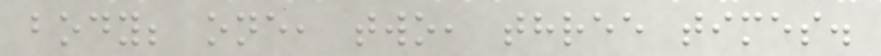body; one, two, three times.
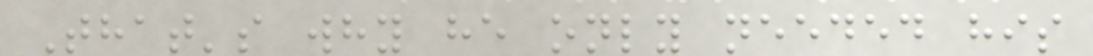That's why he only needed his
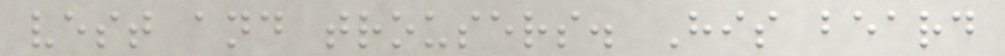vest and trousers. His beard
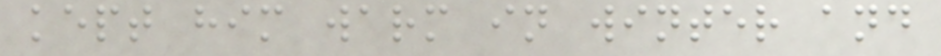kept him warm in winter and
